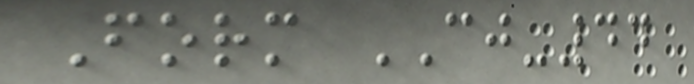Form CJ-44
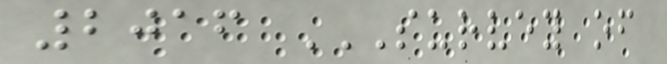2016 SURVEY OF
